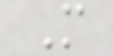M
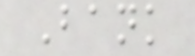Bank
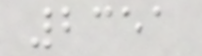2351
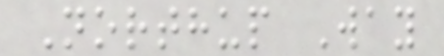Northup Way
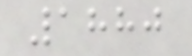1880
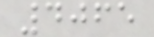4065
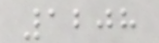1208
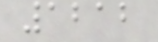1212
